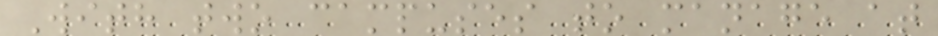With two campuses to manage at
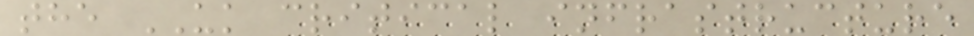the UK critical infrastructure
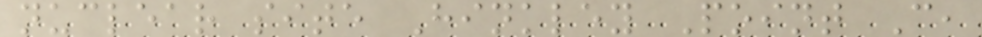nuclear site Hinkley Point C,
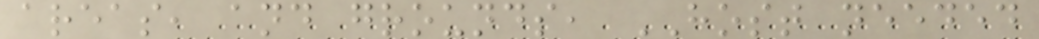areas, and grounds, HOST needed
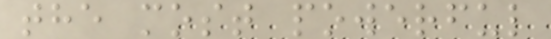the most powerful
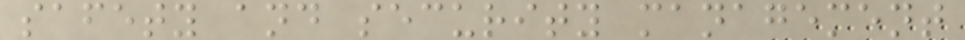safety and security management
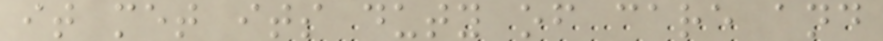it met its duty of care and
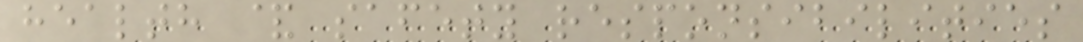health & safety responsibilities
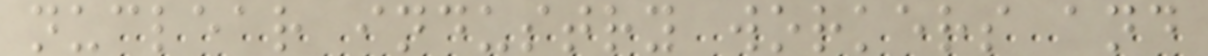nuclear industry workers and
